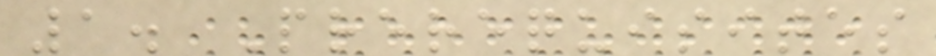1. Prerequisites
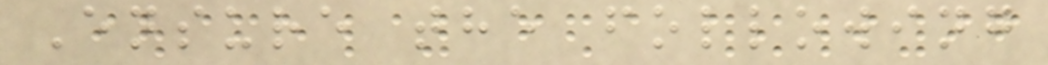Ensure the following
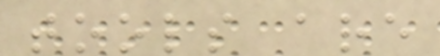tools are
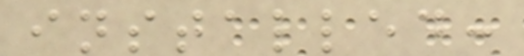installed:
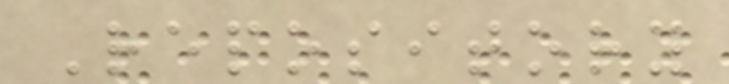Repository
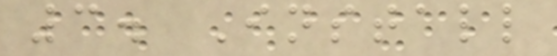3. Install
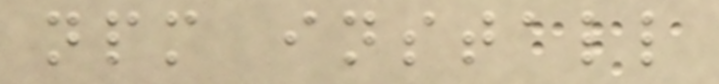npm install
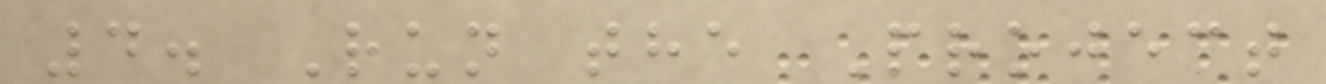4. Run the Project
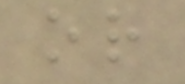or
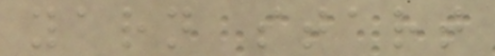yarn start
